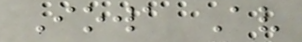Iowa Av
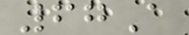67A
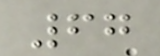67
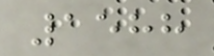1588
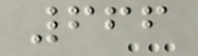666
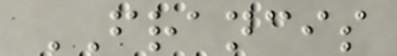FRANCIS
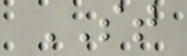ST
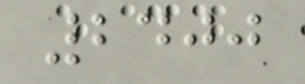2400
